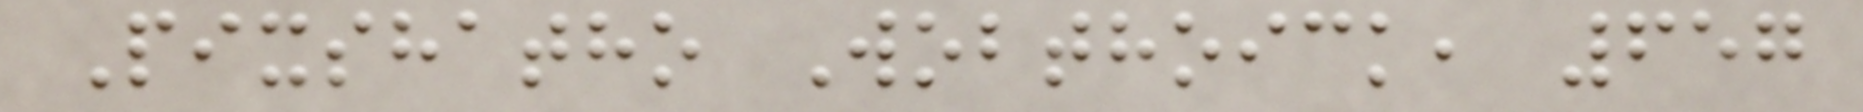Pixshatho Wobthoick, 657
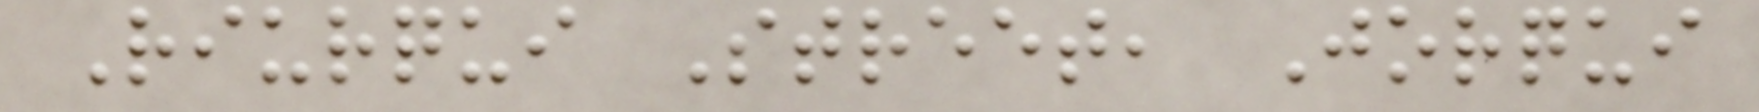Riurqui Street, Jorqui
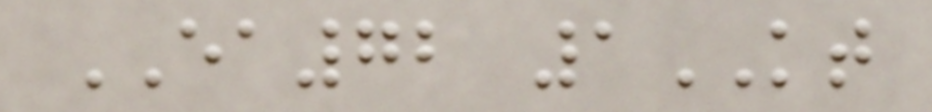EA72 1KT
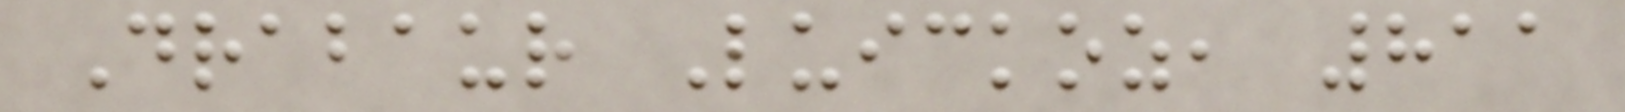Drabaur Luickoz, 811
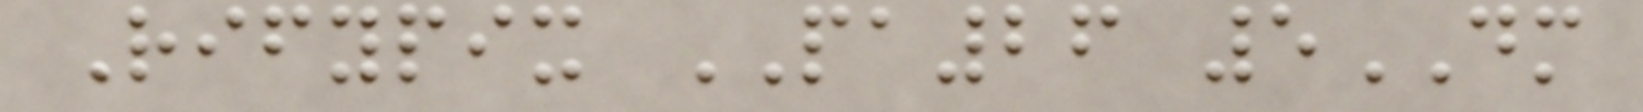Rifypix PA26 5DM
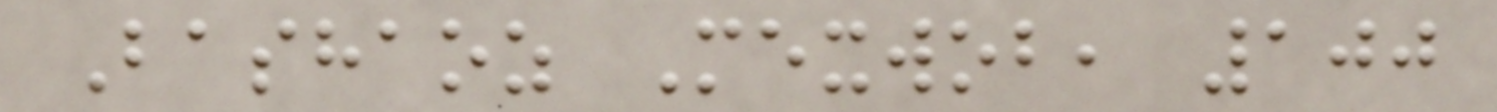Bashaoz Mexwob, 100
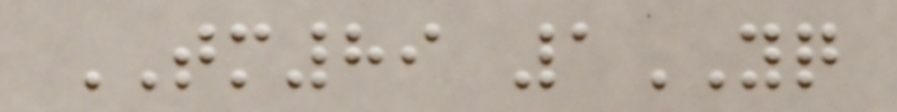TM89 1YQ
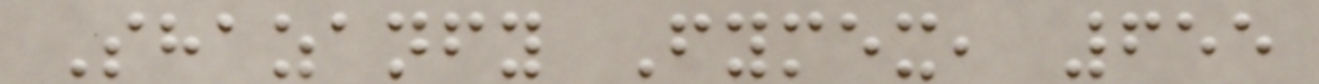Shazanfy Fymex, 655
